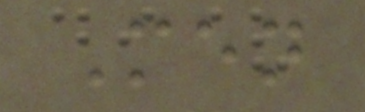Men
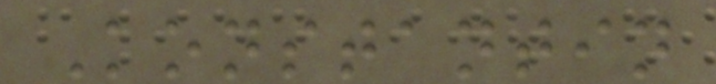Konstantin
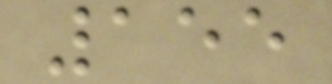155
